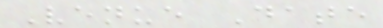Venue Date
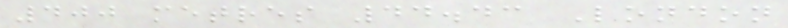400 metres 44.43 London
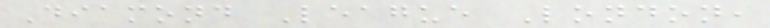Diamond League London,
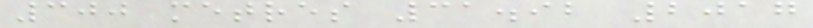300 metres 31.92 2017
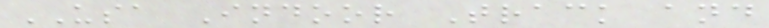USA Indoor Track and
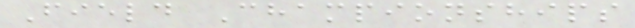Field Championships
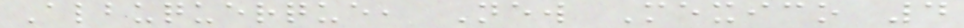Albuquerque, New Mexico 4
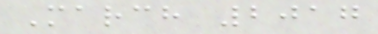March 2017
